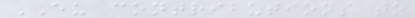EU contributions to
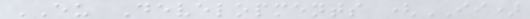EU Developments (II)
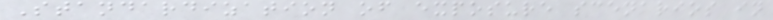Standardization of exposure scenarios in
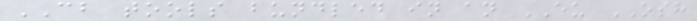CB tools bundled in an EU OSH
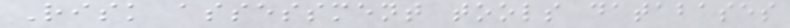Risk assessment tools databases
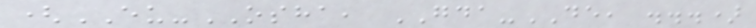(EU-OSHA, GDA-DE, ...)
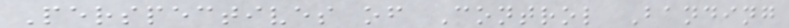Perspectives of Control Banding
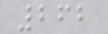262
